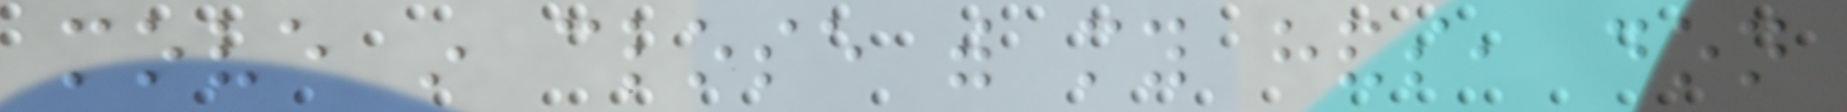move in close with my hands, don
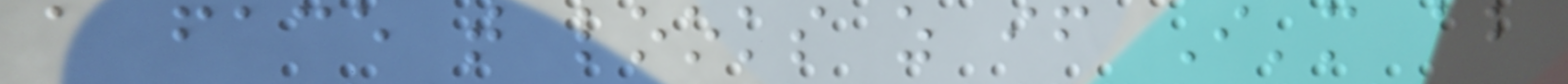a face that looks as if I'm about
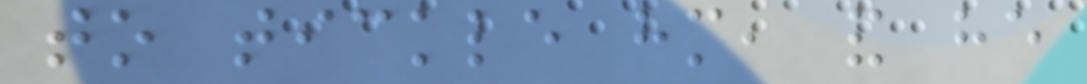to tickle him, and he
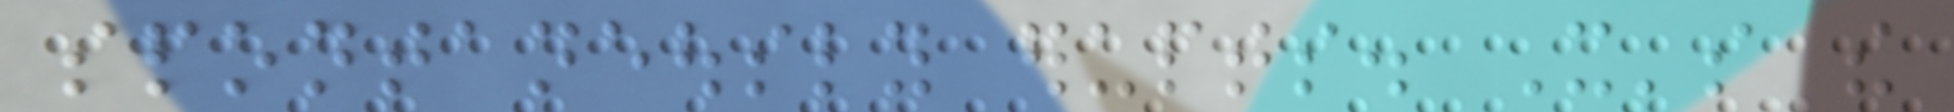spontaneously erupts. It's the
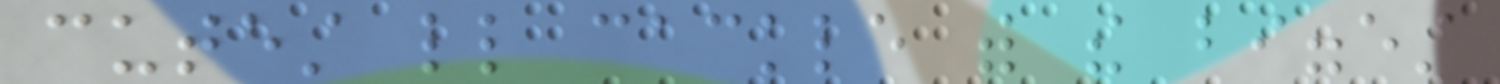cutest little cackle with the biggest
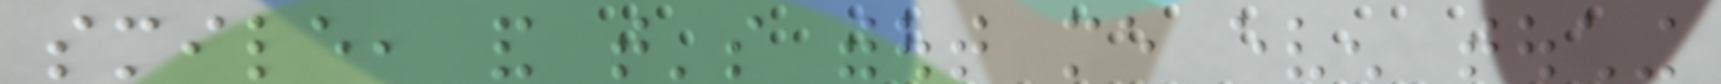smile, and that's without me even touching
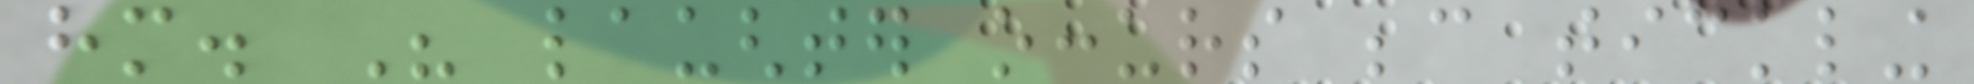him. His laughter occurs because tickling
